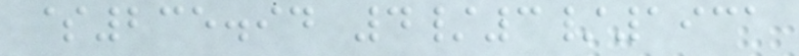$235.94 4/3/1931
